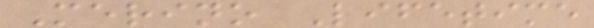Merino Lifetime
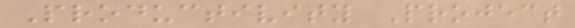Productivity Project
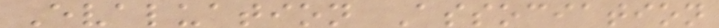Evaluation Association
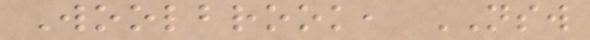Woolbrook, NSW
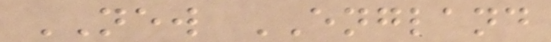NEW ENGLAND
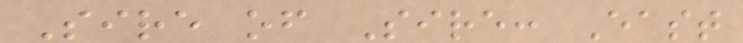Sire of Sire: East
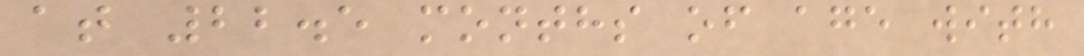at 22.5 months of age with
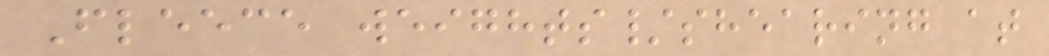Fleece weights/shearing at
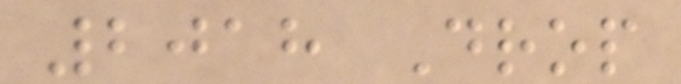2018 Drop
